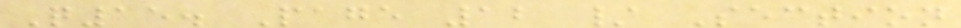Q15. Page 12 / Section
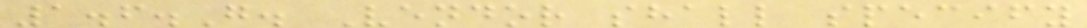1.6.G. Vendor shall specify
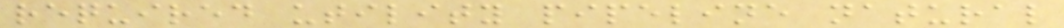required utility pipeline natural
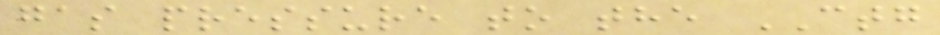gas pressure to the CTG
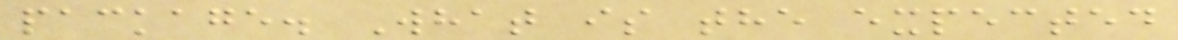package. What is the expected
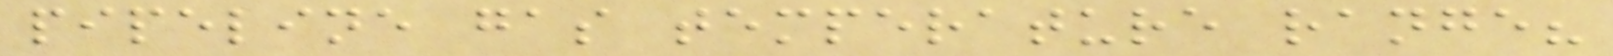pipeline gas temperature range?
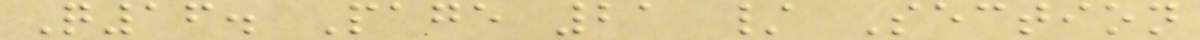Q16. Page 21 / Section
